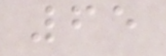65
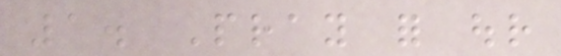1. Pray for our
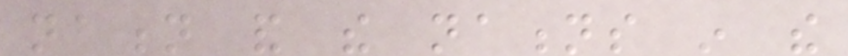nation and the nations in the
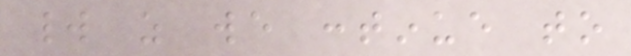world as we continue to
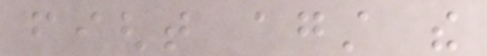fight against the
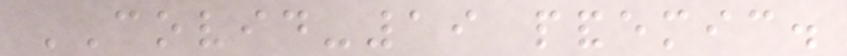COVID-19 pandemic.
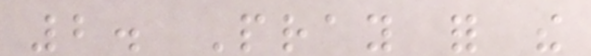2. Pray for the
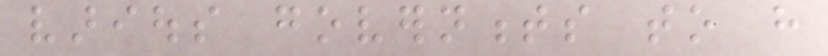various governments to have
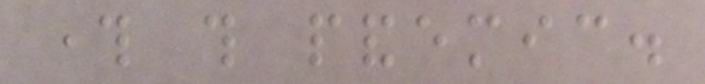through this pandemic.
